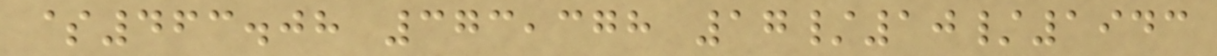$463.08 373,378 17/10/1943
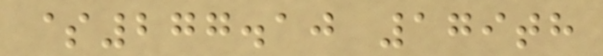$277.10 179th
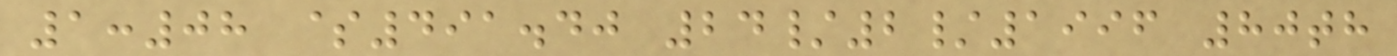1:08 $491.40 24/2/1996 80th
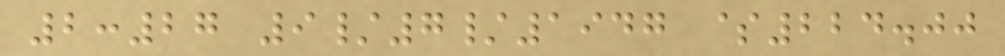2:27 9/7/1947 $224.00
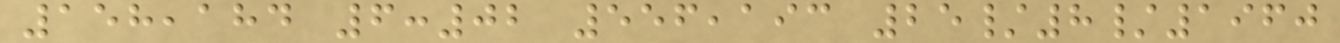158,184 6:02 556,193 25/8/1960
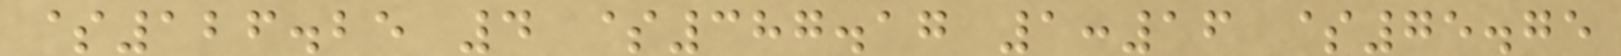$126.25 4 $387.17 1:16 $75.75
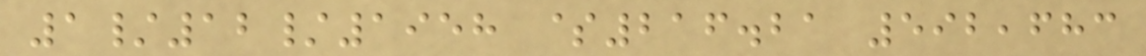1/12/1958 $216.21 592,683
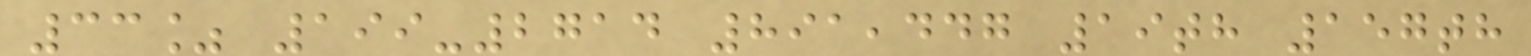33% 199-2714 891,447 19th 157th
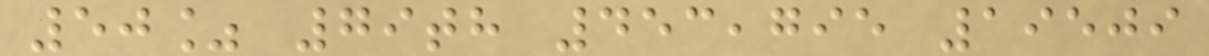50% 79th 453,795 19509
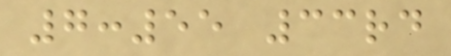7:55 33rd
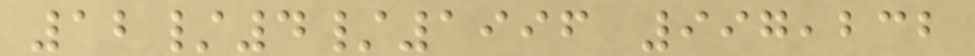12/4/1996 997,232
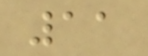11
